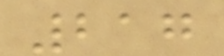217
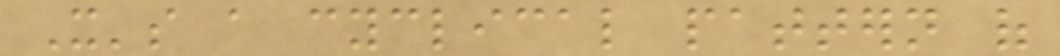It's a cyclical pattern of
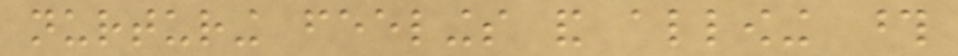nurturing feelings and allowing those
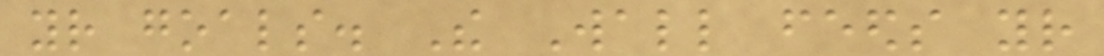your goals. The Wall feeds your
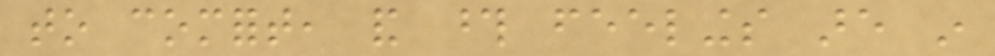to comfort, and those feelings are in
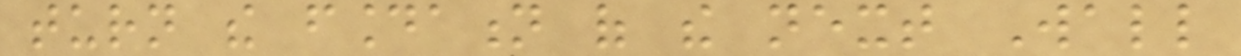turn the foundation of the next Wall
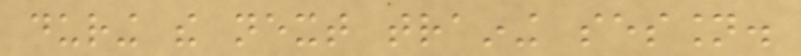during the next training session.
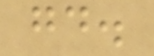good.
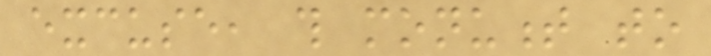excuse, this monument to
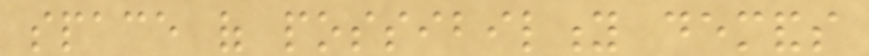space of possibility demands
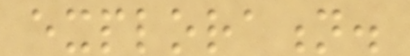exploration.
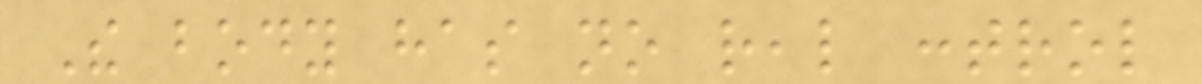The body has no real control
